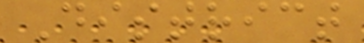District
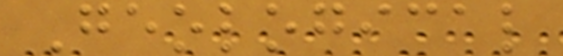Geological
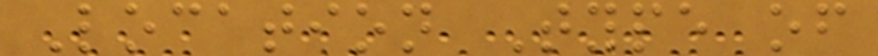Location Type of
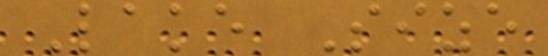Lake Size
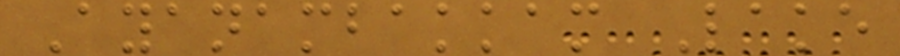Ayanambakkam Lake
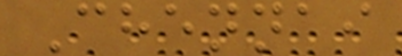Chennai
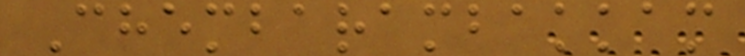Chembarambakkam
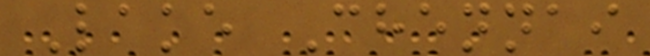Lake Chennai
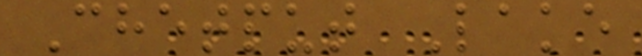Chetput Lake
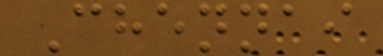Chennai
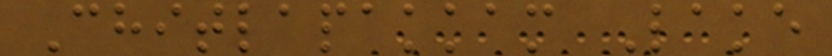Chitlapakkam Lake
